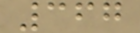367
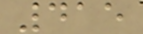415
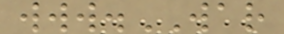www.WAR
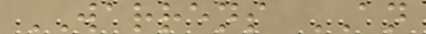WARRENS AN
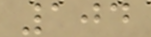104
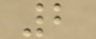2
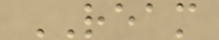REAM
